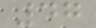47
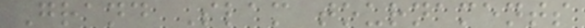Grand Slam tournaments
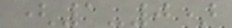(1-0)
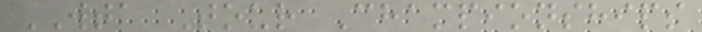WTA Tour Championships
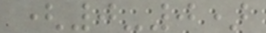(0-0)
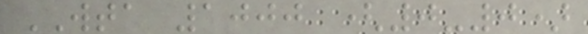WTA 1000 (0-0)
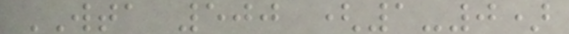WTA 500 (1-0)
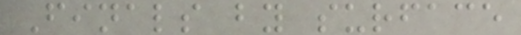Finals by surface
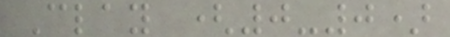Clay (0-0)
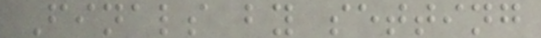Finals by setting
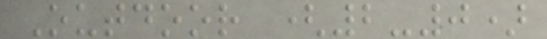Outdoor (2-0)
